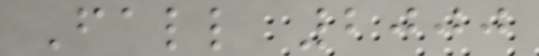Fall 2000
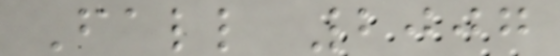Fall 2007
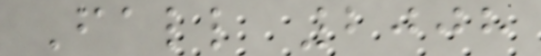Fall 2008
